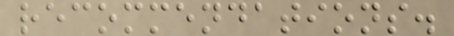recommendations.
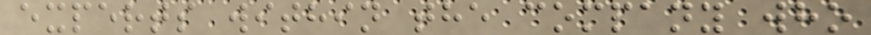experts within the company who
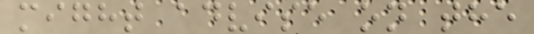might advise on the
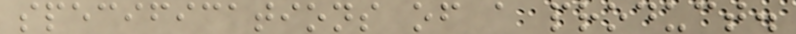specifications of a product.
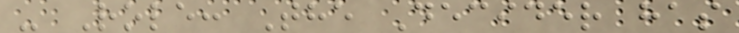- Role: The Decider has
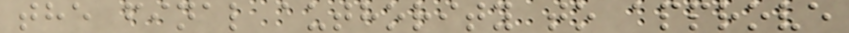the final authority to approve
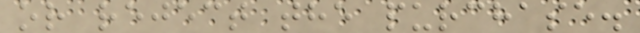or reject the purchase.
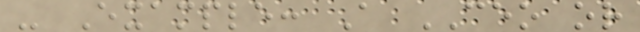- Example: A CEO or
